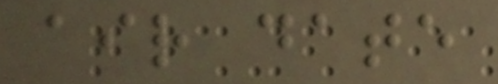air date
